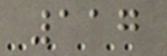117
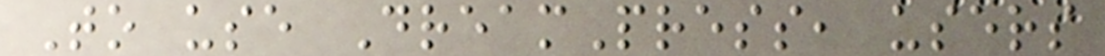To use DreamPress, users
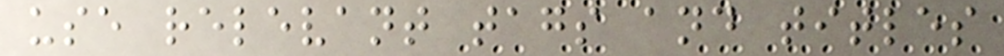use relevant tags and titles
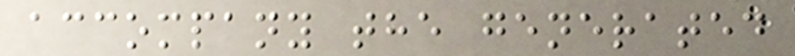accompany the generated
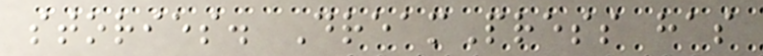stories. DreamPress has
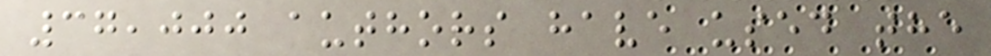37,000 authors have used the
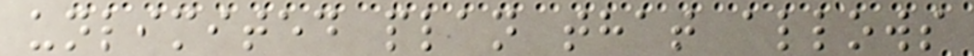unlimited plan that allows
